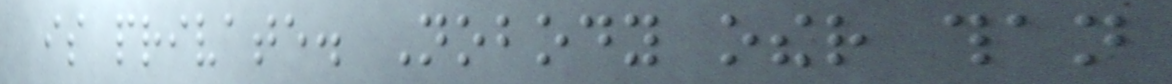is private. Nobody other than
